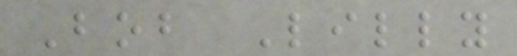Bob Lilly
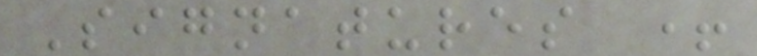Signatures +
